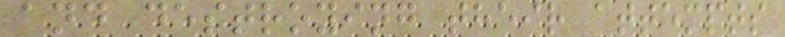and destroying their attempts
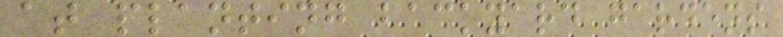at planting backyard gardens
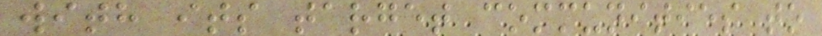with its target communities to
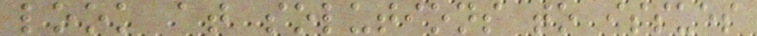look at solutions to issues
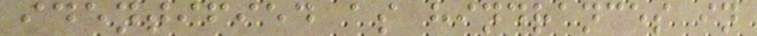identified as hindrances in
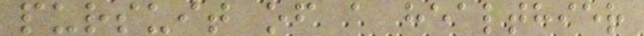pursuit of a healthier
